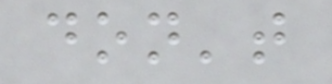don't
